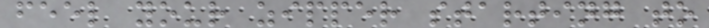feel your zipper starting to
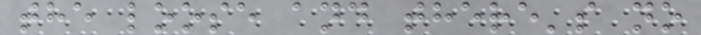the loose and there's no
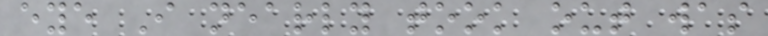eye I nearly took out was
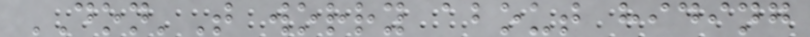DON'T worry about hiding
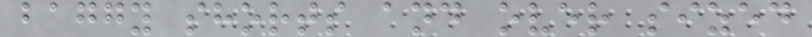baggy shorts and over sized
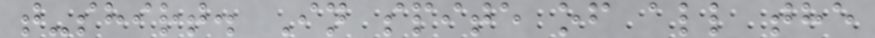t-shirt. In spite of all the
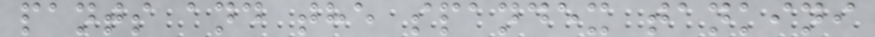pants and the spandex tankini
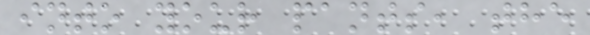into your pants, the
